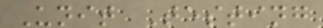Unit Testing
